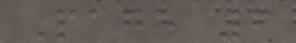Page 6
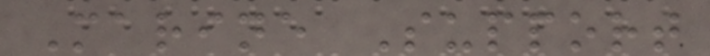Marine Support
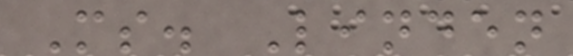Ms. Linden
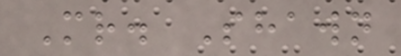Mr. Shawn
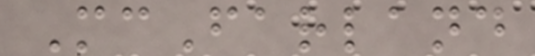McFarland
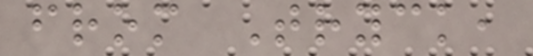from Tryck,
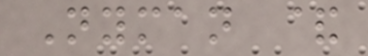Nyman &
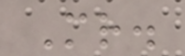Mr.
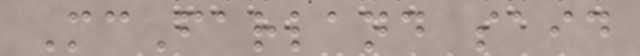McFarland said
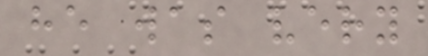he was very
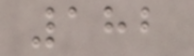182
